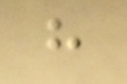have
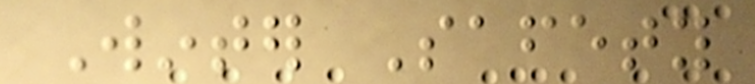Winter Safety
